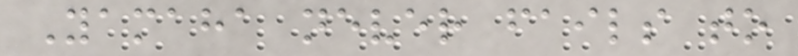Yamaha never fails to
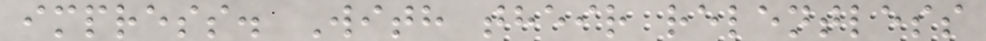impress. With their relentless
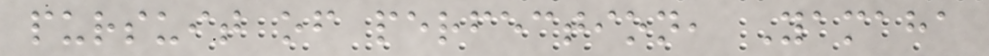pursuit of perfection, Yamaha
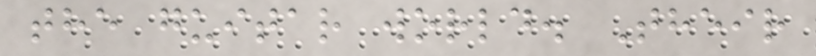the guitar world. Their
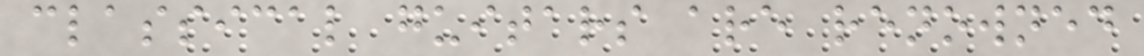classical guitars are renowned
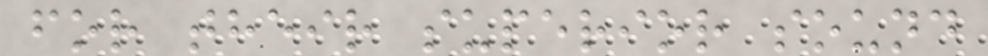for their superior sound
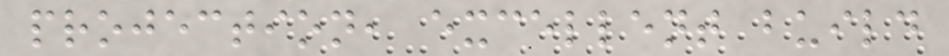projection, excellent build
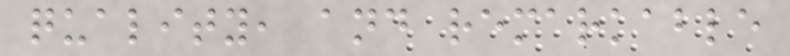quality, and remarkable
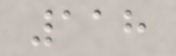118
